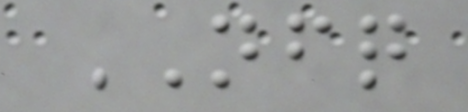NFQ
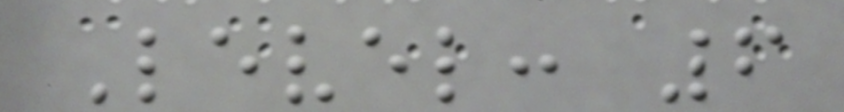Level: 6
